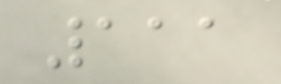111
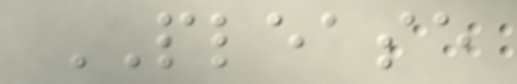PLEASE
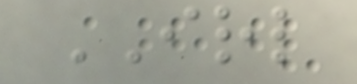IRL
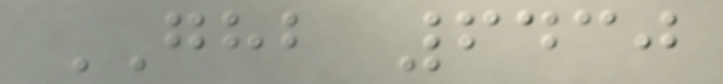GHB 6430
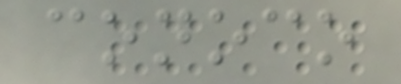conoco
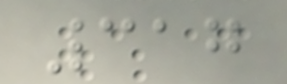317
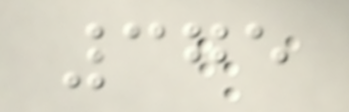375
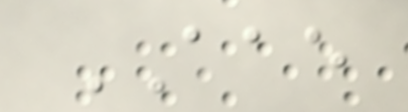AAE
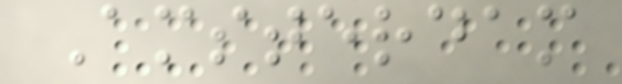Amsterdam
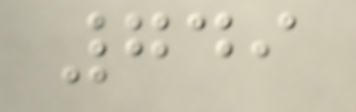749
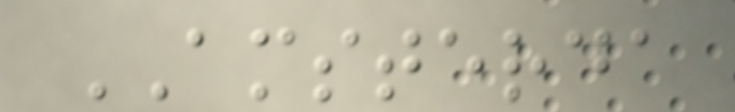AMSTERDA
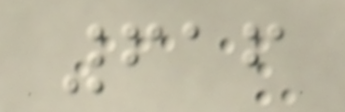616
